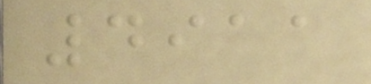4911
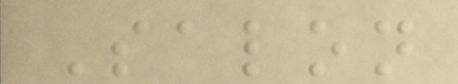Salon
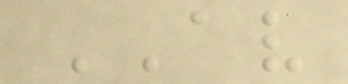AV
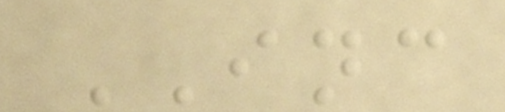INC
